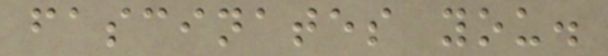fascinates you.
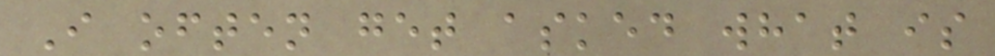I often get asked what is
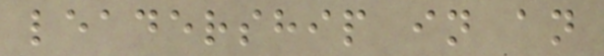leadership in an
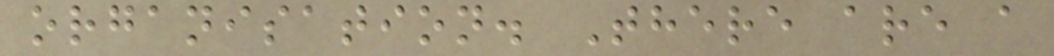organisation. There are a
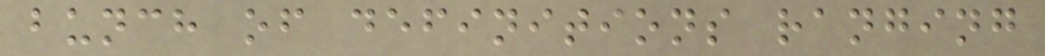bunch of definitions ranging
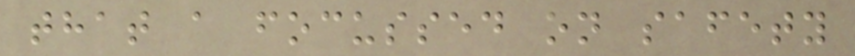that a focussed on safety
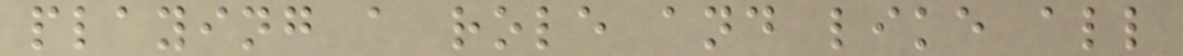playing a role and like all
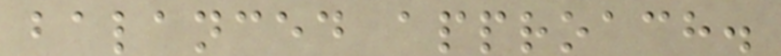balanced approach.
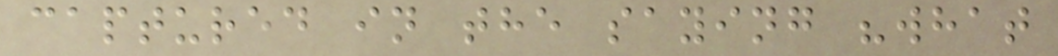captured in the saying "what
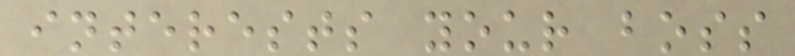interests your boss
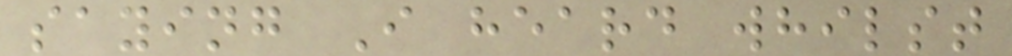saying I heard whilst
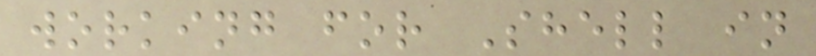working for Shell in
